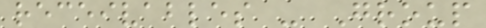receivables - Group
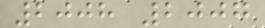2008 2007
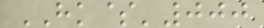HK$'000
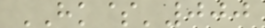HK$'000
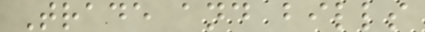Trade and bills
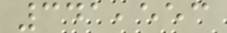341,553
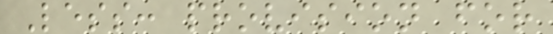Less: provision for
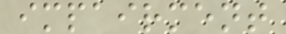impairment
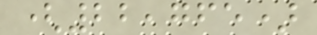(22,765)
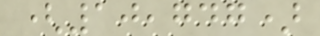(10,747)
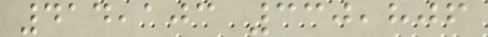414,103 330,806
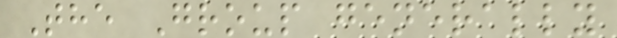The Group generally
